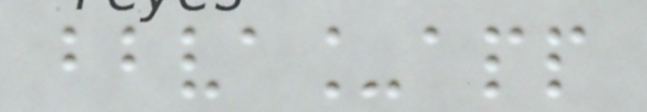bbva_app
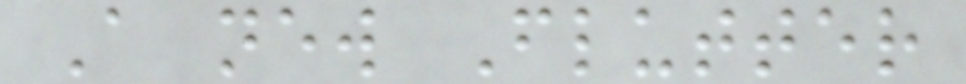A new Flutter
